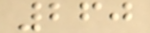260
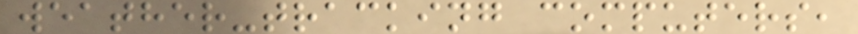weather-tracking computers,
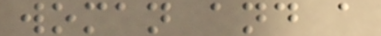woman and a
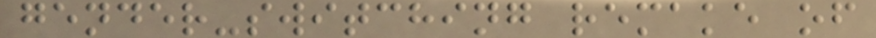gender-switching remake of
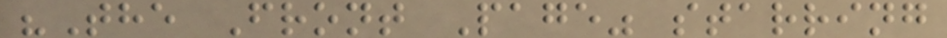"The Front Page" starring
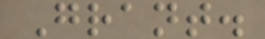Grant.
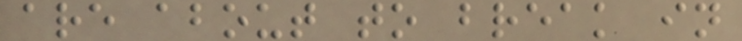are about to break in
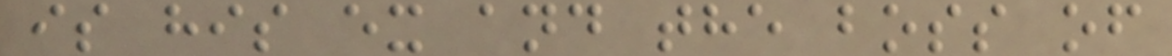is his ex and the boss of
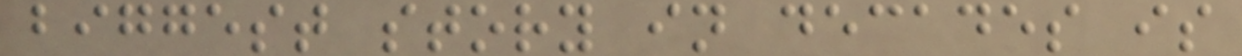biggest story in decades is
